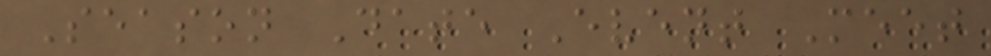Season Date Event Meet
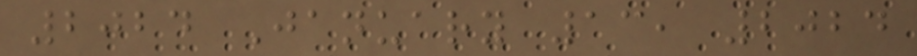2024 January 13, 2024
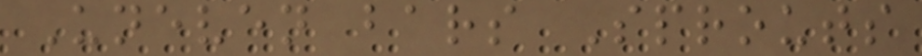Uneven bars Sprouts
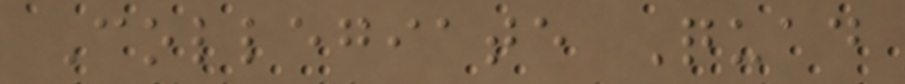Collegiate Quad
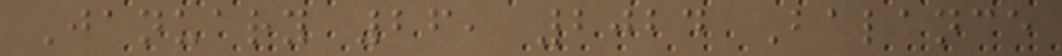January 26, 2024 Balance
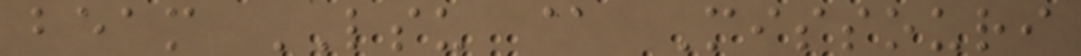beam LSU @ Missouri
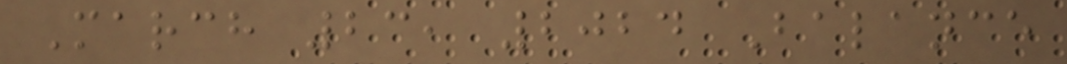March 23, 2024 Balance
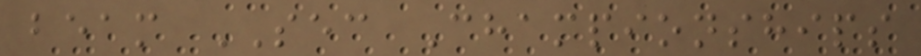beam SEC Championships
